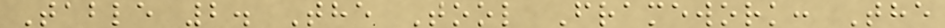Table 2. The Tool Framework: The
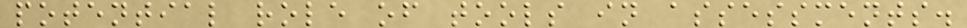potential role of tools in assessments.
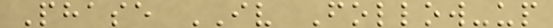Phase IV Follow-up
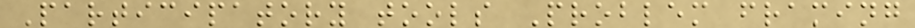Participatory tools Problem framing
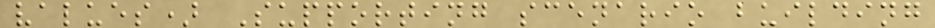values) Supporting scenario building
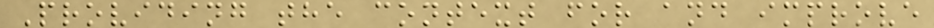Providing the context for and improve
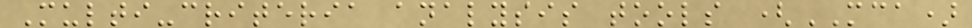Multi-criteria analysis tools (MCA)
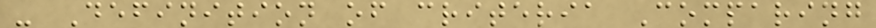- Definition of criteria Comparing
